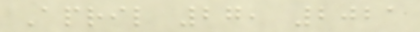April 27, 2021
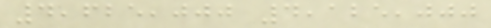4,625,000 4,125,000
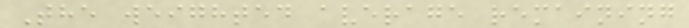The weighted average remaining
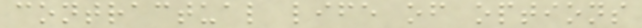contractual life of options
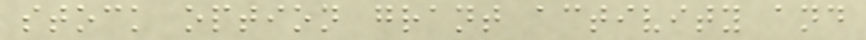stock option grant activity and
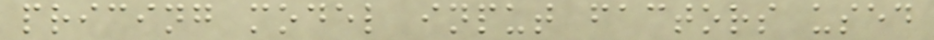pricing model input factors used
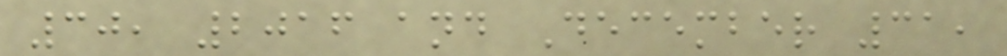30, 2016 and December 31,
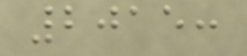2015:
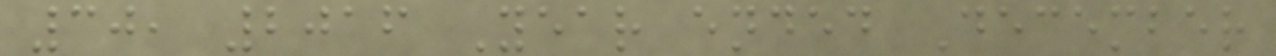30, 2016 Year ended December
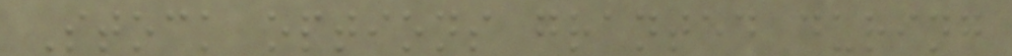Stock options granted during
